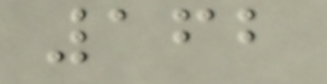162
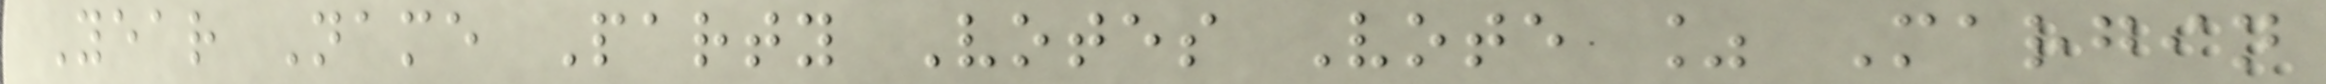Year Name Party Votes Vote % Margin
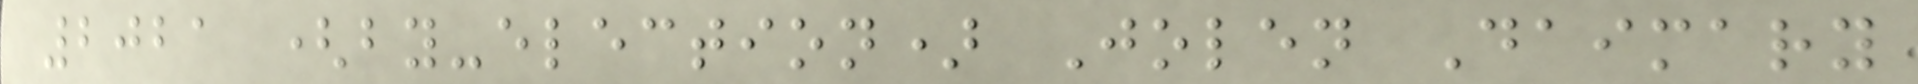2021 (by-election) Jolen Daimary
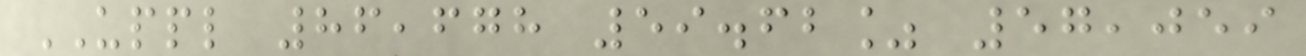UPPL 86,678 59.62% 57,059
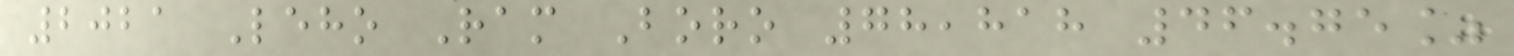2021 Leho Ram Boro 78,818 46.75%
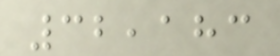32,183
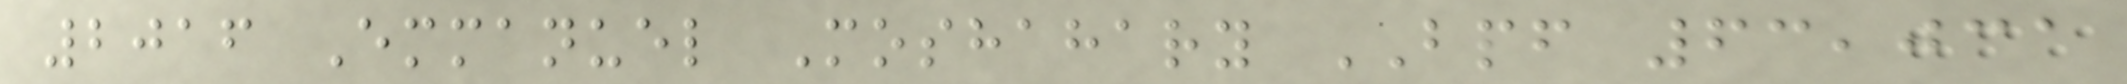2016 Emmanuel Moshahary BPF 63,031
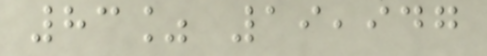83% 19,947
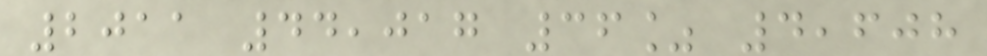2011 44,017 36% 4,608
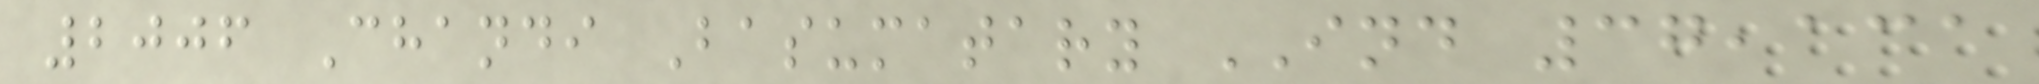2006 Chandi Basumatary IND 37,131
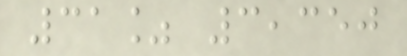31% 3,350
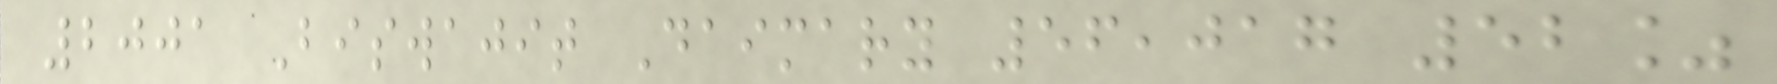2001 Biswajit Daimary 56,017 52%
